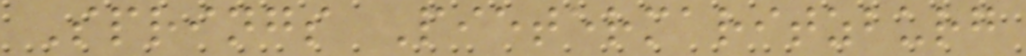Springs Pietermaritzburg
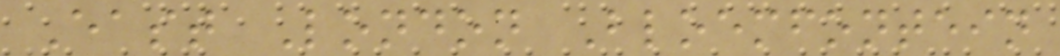East London Bloemfontein
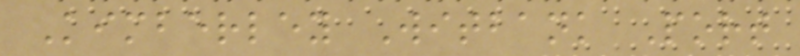Kimberley Witbank Port
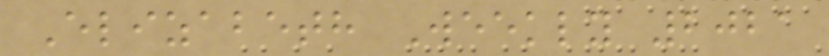Elizabeth Weekly 2021
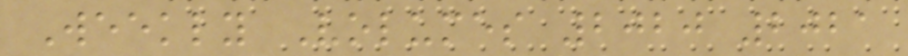Weekly Volumes 2020 2021
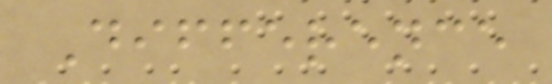Difference
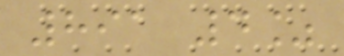891 4%
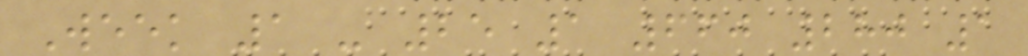Week 1 - 25 1 660 280 1
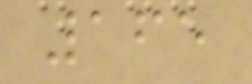165
